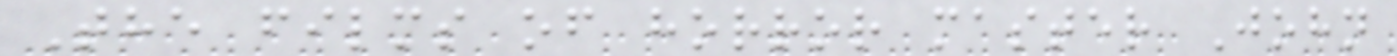The films of horror master John
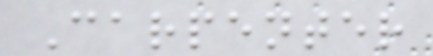Carpenter
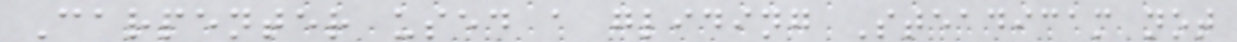Carpenter used a gliding Steadicam not
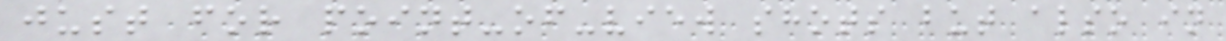just for point-of-view shots but also in
